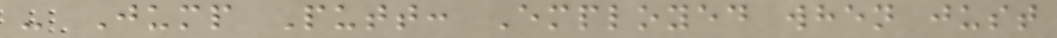- Jump Putt: Employed when just
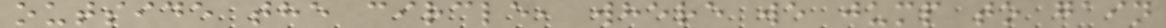outside the circle, where we jump to gain
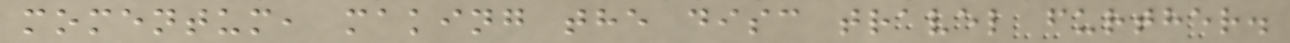momentum, making the disc travel further.
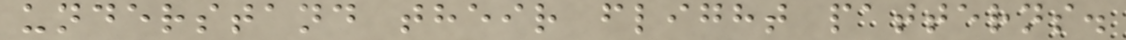understand their flight patterns.
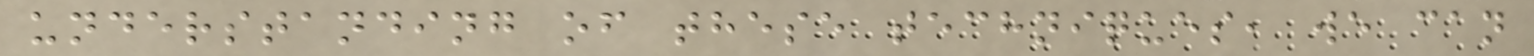understanding of these techniques, we can
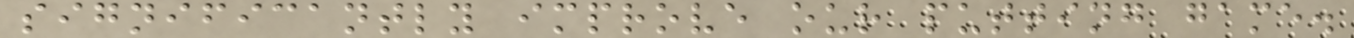significantly improve our putting game.
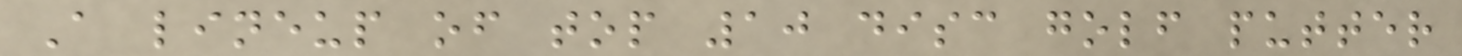A lineup of top 10 disc golf putter
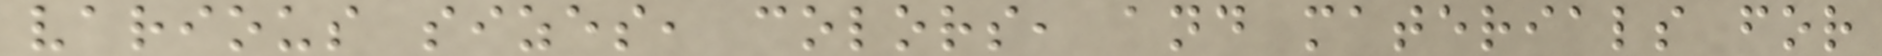various sizes, colors, and materials for
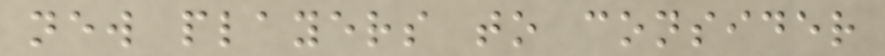new players to consider
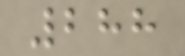288
